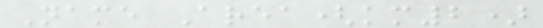Name Area(km2)
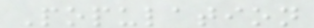Population
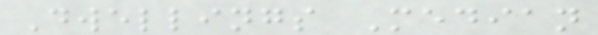Dwellings Median
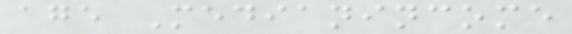age Medianincome
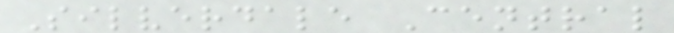Silverdale Central
